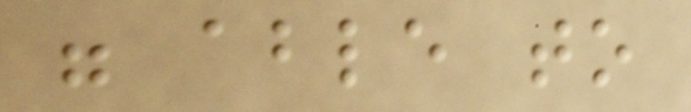were able to
